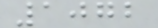1072
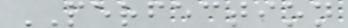PERFECTION
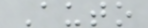Auto
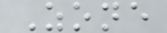Zone
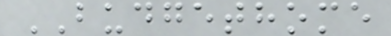BUDGETHOME
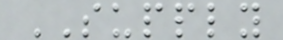SUPPLY
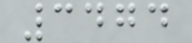3474
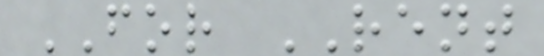FOR RENT
